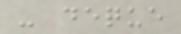- deque
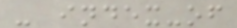- index-of
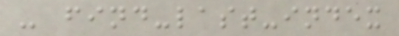- find-last-index
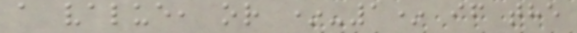a value, or *-1* if the
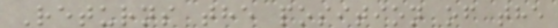Returns the position of the
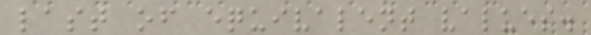last of equivalent values.
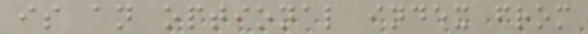is an optional index from
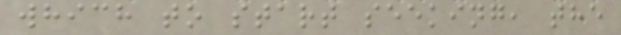which to start seeking, the
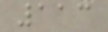113
